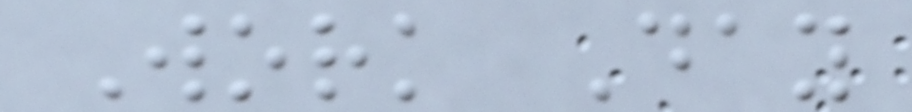Work Day
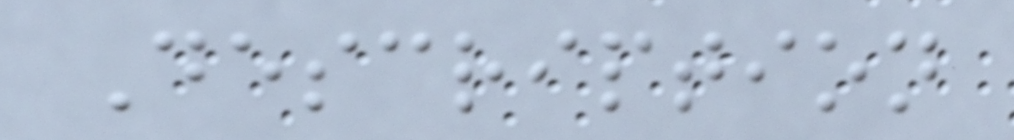Description
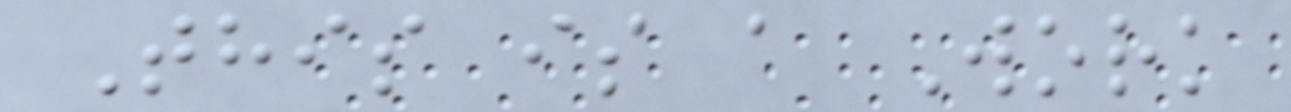This is a Work
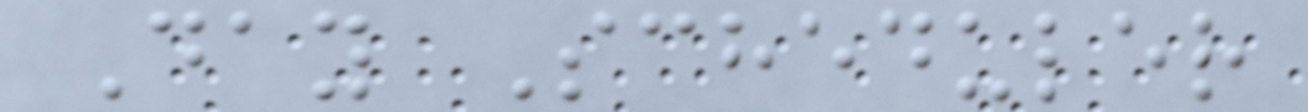Day Scheduler
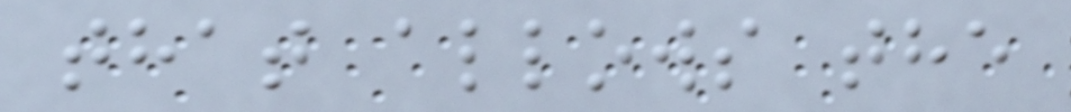that allows the
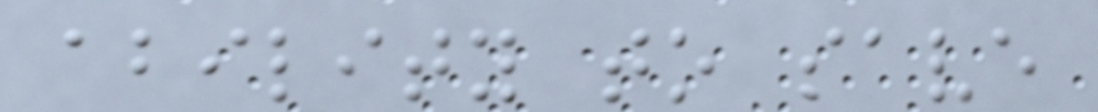ability to save
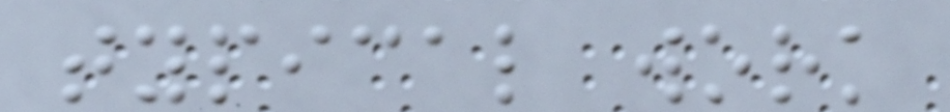typical work
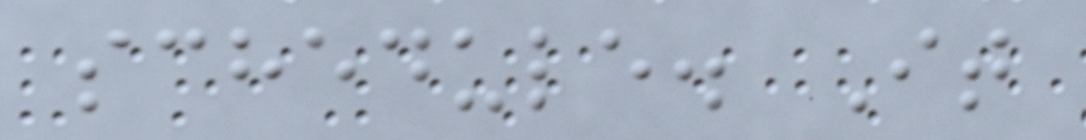schedule. It
